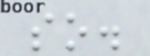so.
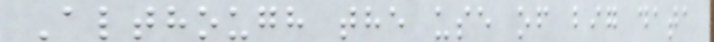Although the use of big data
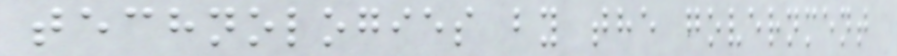technologies by the government
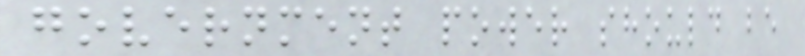government power should be
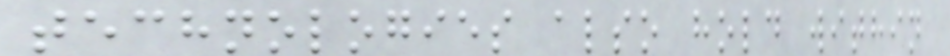technologies also hold within
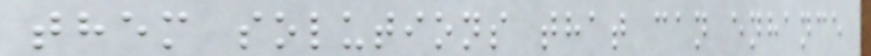them solutions that can enhance
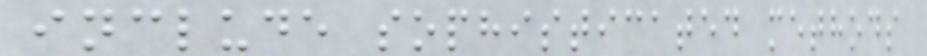include sophisticated methods
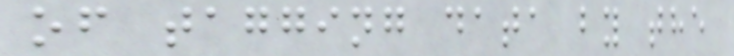of tagging data by the
